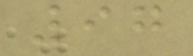97
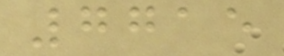7715
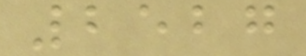2527
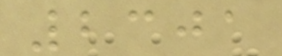2301
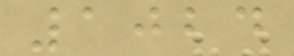1024
